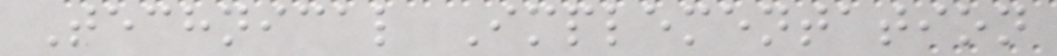Technical Implementation
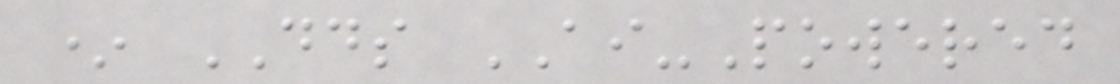* DDS AI-Powered
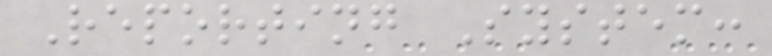Reporting System:
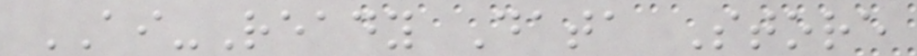AI-Ready Data Store
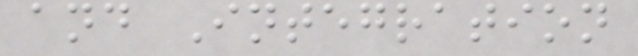and Integration
